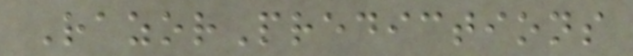RazorPredictions
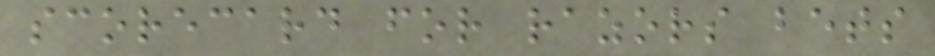scorecard for razors bets
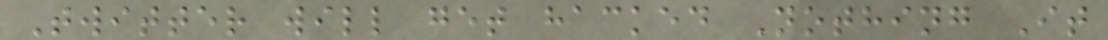Twitter will get hacked Nothing It
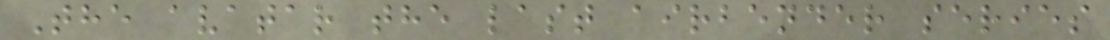The avatar the last airbender series
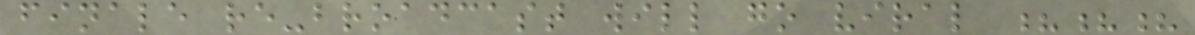finale re-broadcast will go viral ???
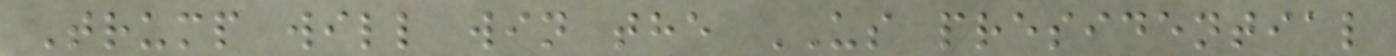Trump will win the US presidential
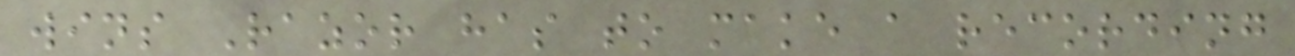wins Razor has to make a recording
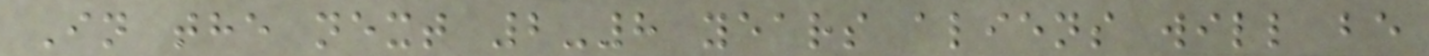In the next 2-8 years aliens will be
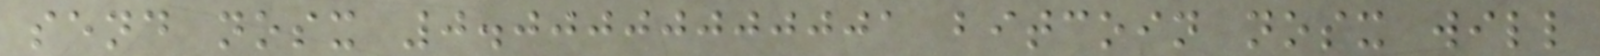send nosx 0.00000000001 bitcoin nosx will
